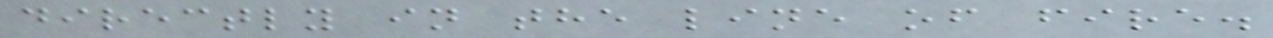directly in the line of fire.
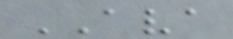AVA
